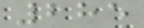285
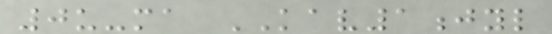0u-ma KAV1jyl
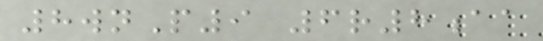8wnP9 6r8aa
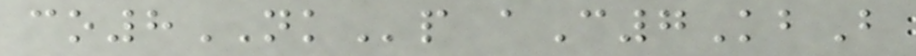co8NKp aC7KbB
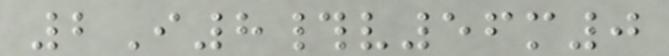2I8#v56m0
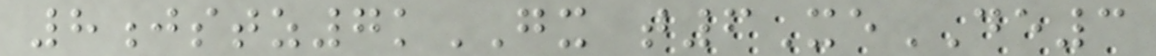8jstz7kGX t6XeDE3
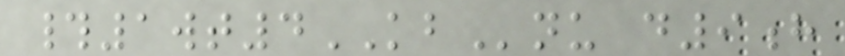#1wt4KBnu d9h
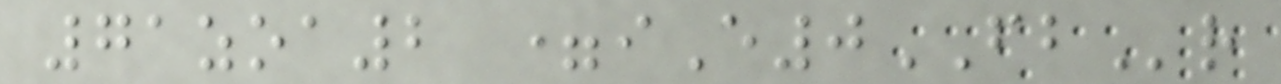71zoa2 =iE0FBr
